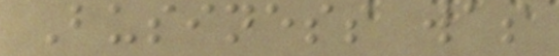Business was
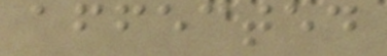affected
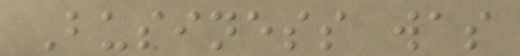Business was
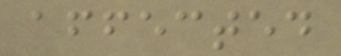affected
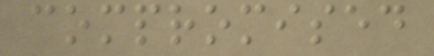compromised
